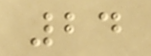24
